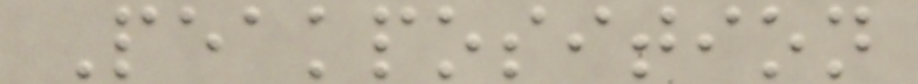Peakposition
